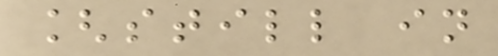[still in
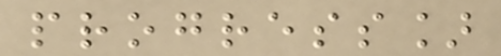progress]
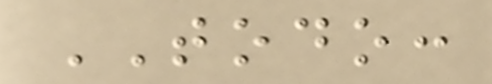TODO:
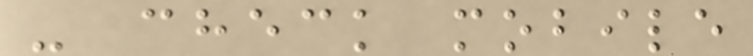- check mobile
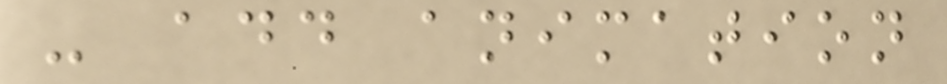- add animation
